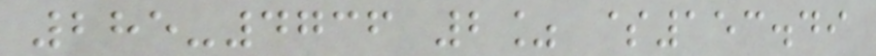285-4736 2% $153.49
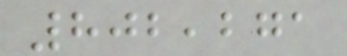802,271
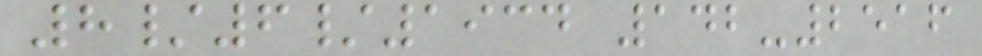8/6/1934 142-2516
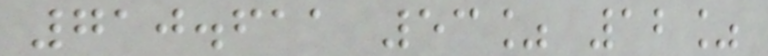710.611 53% 12%
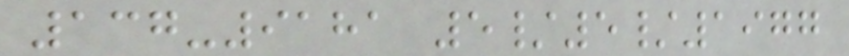137-9181 5/5/1977
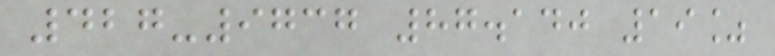427-9737 87.140 19%
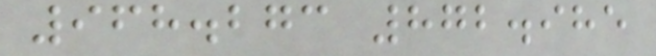968.273 872.985
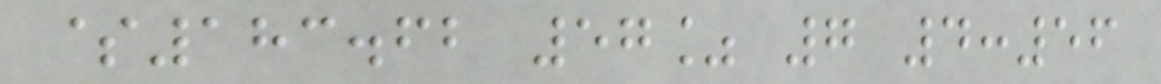$183.62 57% 7 4:56
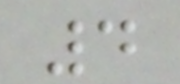4
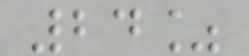24%
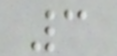3
